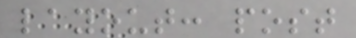layout: post
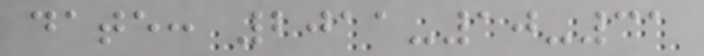date: 2011-10-31
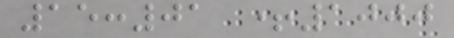15:01 +1000
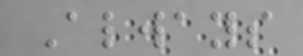Always
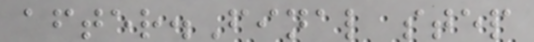after.Final step
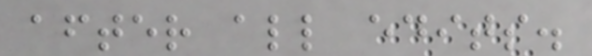after all edits.
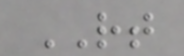RT
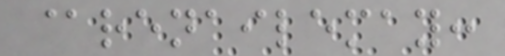@renailemay:
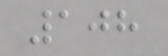108
